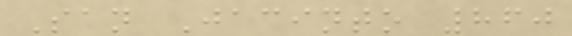San Jacinto 860
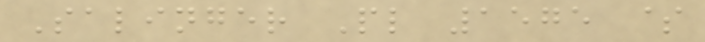Salinger Pl 1575 $
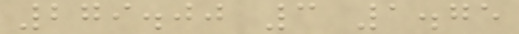279.00 3 1.75
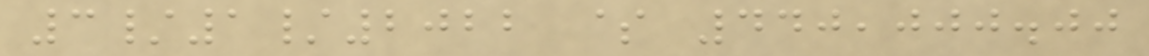3/1/2022 $ 440,000.00
